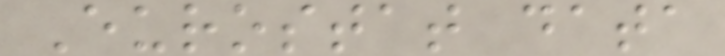Eurostat data
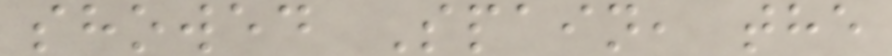showed Spain, the
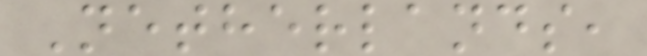Netherlands,
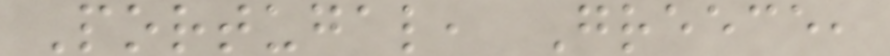Portugal, Greece,
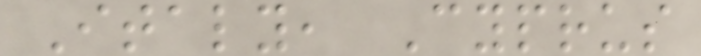Italy, Cyprus
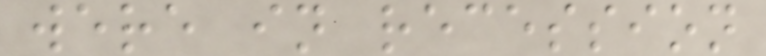were in recession
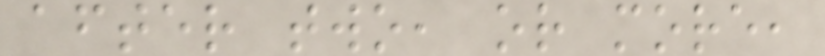after two, or more,
